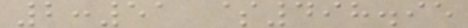2:51 $498.95
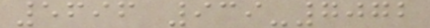5696 939-7072
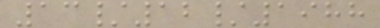13/12/1988
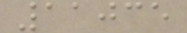11035
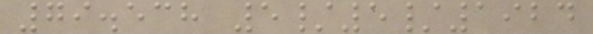79.538 5/5/1924
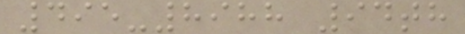495-8988 94th
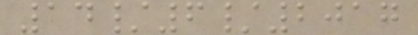14/6/2017
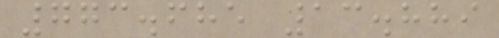773.685 13.889
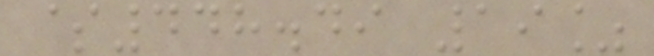$448.49 19%
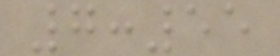7:55
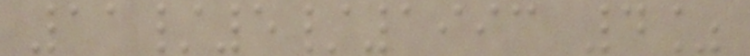11/5/1993 4%
